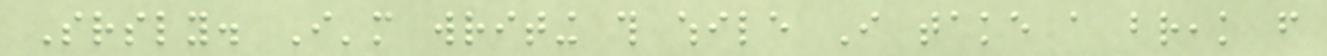Srsly. I'm writing this while I take a break from
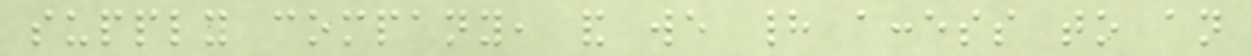supply company, and we had access to an
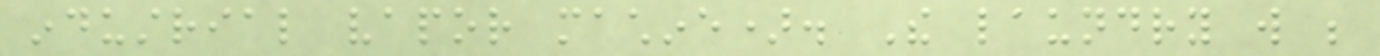industrial vapor machine). The laundry will be
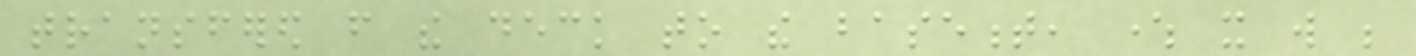transfered from the deck to the basement, where it will be
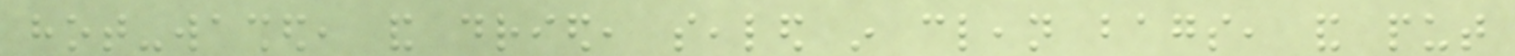hot-washed, and dried, sealed in clean bags, and put
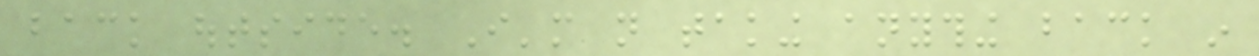back outside. I'm not taking anything back in
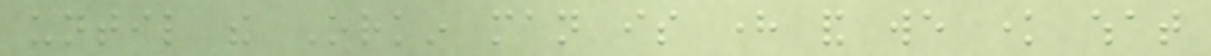until the Orkin man is here and we know what
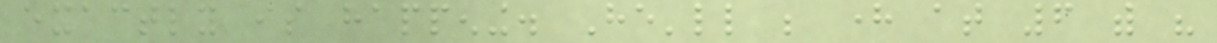exactly is happening. He'll be here at 6 with his
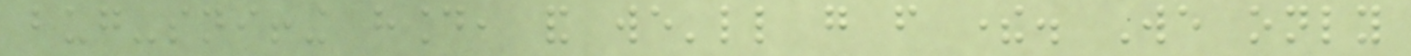bug-sniffing hound, and we'll go from there. We only
